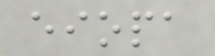eiopa
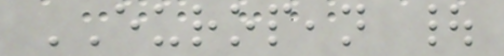EUROPEAN |
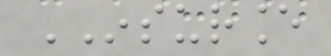INSURANCE
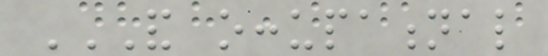AND OCCUPATIONAL
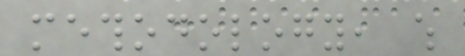methodology, which
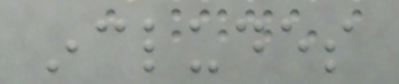includes
